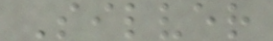Silver
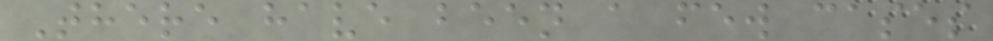There have been a few cases
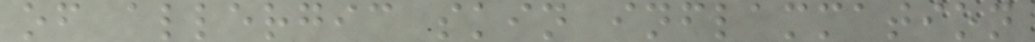of allergic skin inflammation
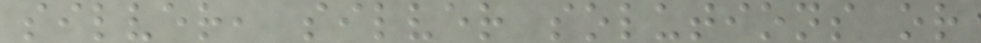silver, silver solutions or
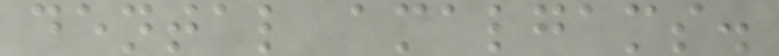dental amalgams.
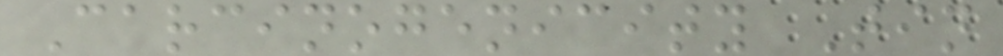Carcinogenicity Tin
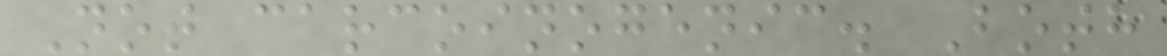Not carcoinogenic. Both
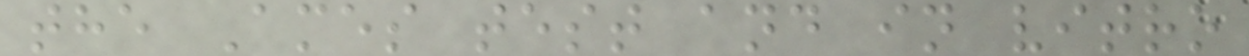the Ames test and in vitro
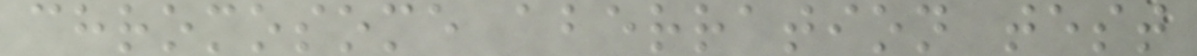chromosome aberration test
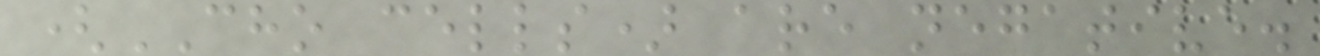(CHO cells) are negative.
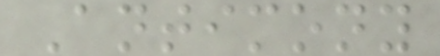Antimony
